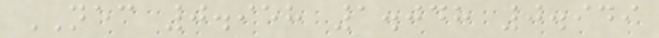NEC 0.958 1.048 0.949
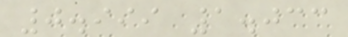0.999 1.033
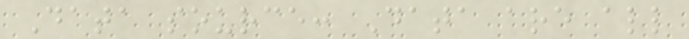Data source: Data are all
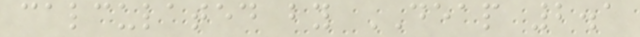calculated by DEAP 2.1
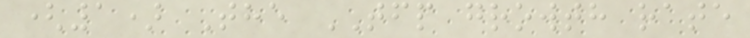(1) The TFP growth rate
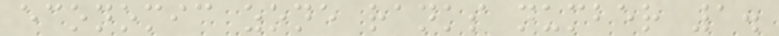economic zone ranks number 1.
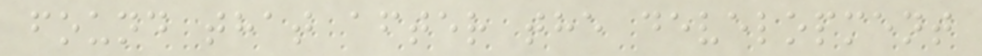found that after the development
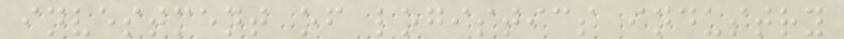investment of logistics industry
